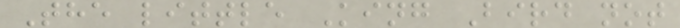The little King Bird not
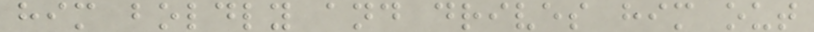him boldly and drives him out
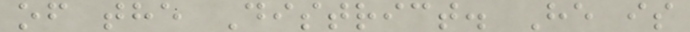of the District. He is
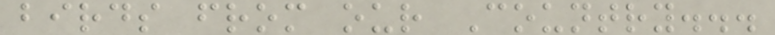birds from our Country...
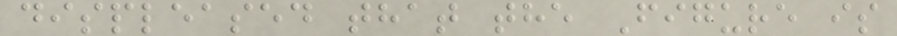displeased that the Figure is
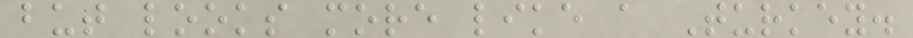but looks more like a Turkey.
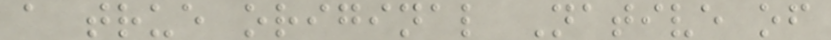a true original Native of
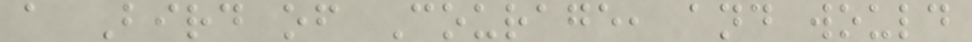a Bird of Courage, and would
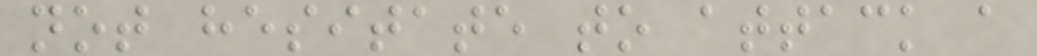not hesitate to attack a
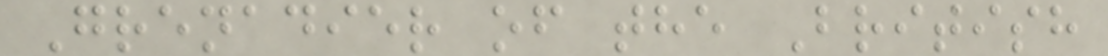Grenadier of the British
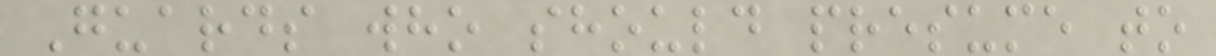Guards who should presume to
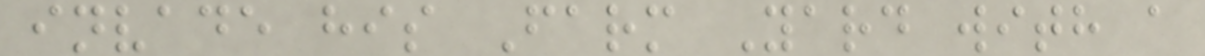invade his Farm Yard with a
